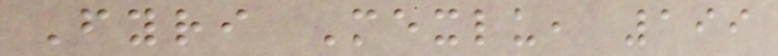Fyri Mexlu, 199
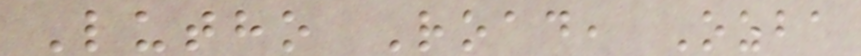Lutho Road, Ozba
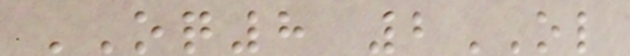OQ8 2OL
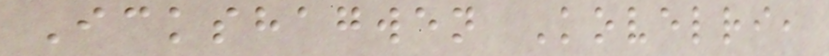Ickshagwen Kovelri,
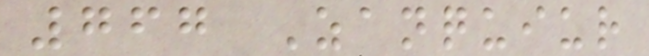767 Zanquiur
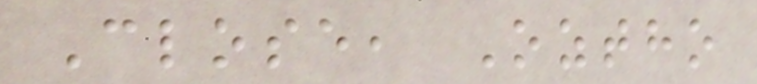Close, Oztho
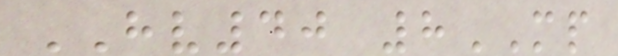HV40 8MP
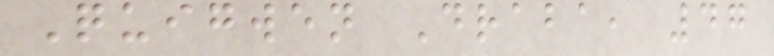Quigwen Draba, 47
